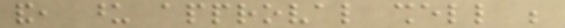and, upon approval shell be
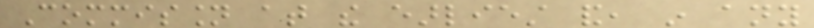Commission at the earliest and, in any
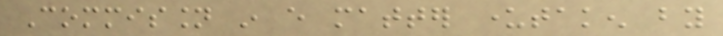Commission in every matter undertaken by
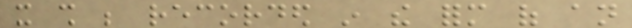it shall be recorded in the form of an
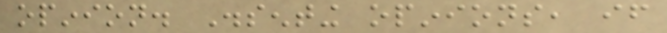opinion. Dissenting opinions, if
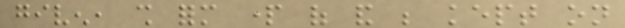given, shall form part of and be kept on
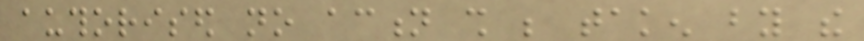authorised no action shall be taken by the
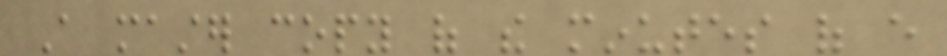A master copy of the minutes of every
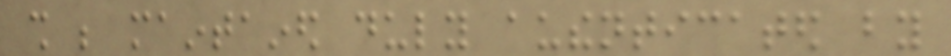shall be maintained duly authenticated by
